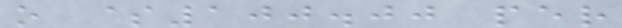o $100.00 per
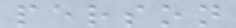person
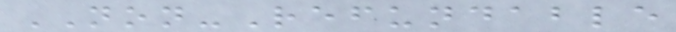NON-Refundable
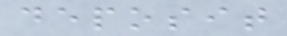deposit
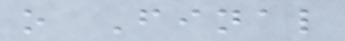o Final
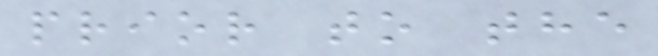prior to the
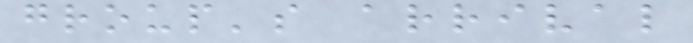group's arrival
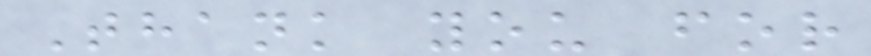Thank you for
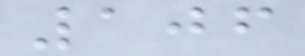106
